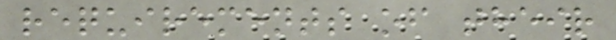requirements of their
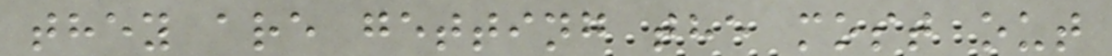they are getting the most out
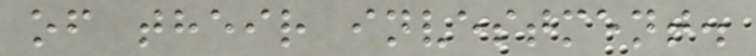of their investment.
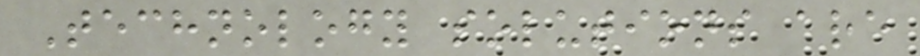Technology solutions are
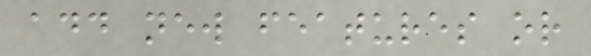add new features or
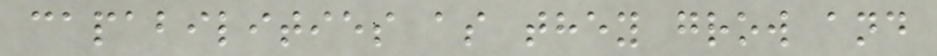capabilities as they grow and
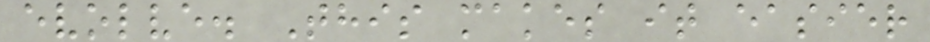evolve. This makes it easier
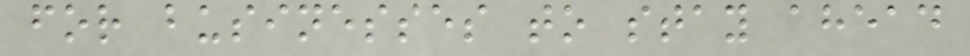for businesses to stay ahead
